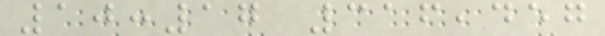10:17 316,457
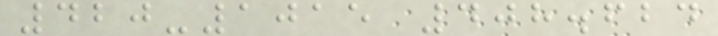420-1015 408.624
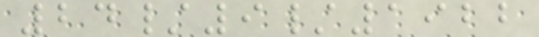24/9/1922
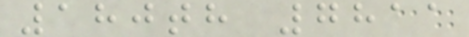180th 7811
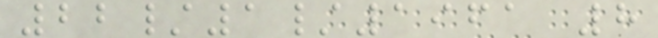22/1/1961 8
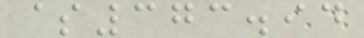$373.94
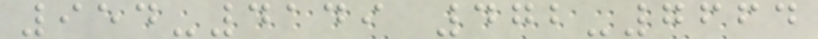954-4149 472-7664
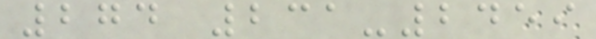274 231-2459
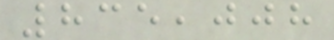835,008
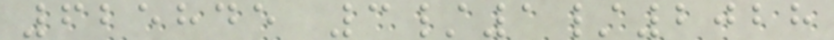625845 3/1/2028
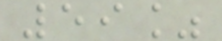59%
